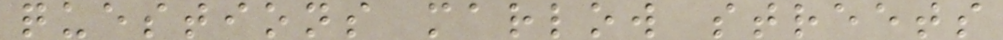questions marlow streets
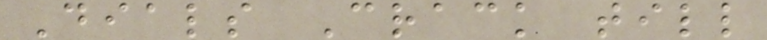Dials Crack till
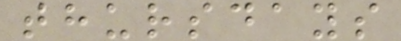thursdays
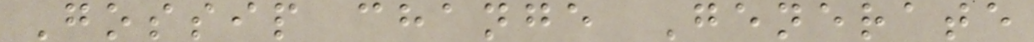Gossip change Generate
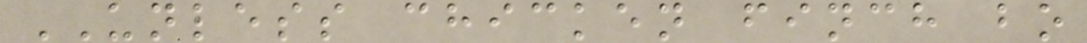UNLESS chicken finch bo
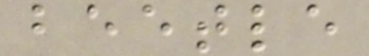beetle
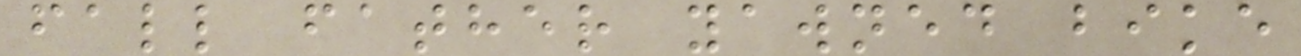fall father yawned bike
